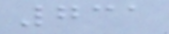731
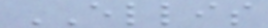ELLIS
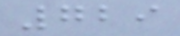729
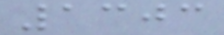1303
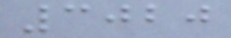3020
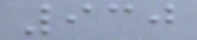930
